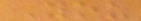You
